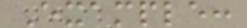Example:
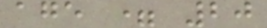age = 20
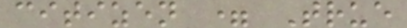citizen = True
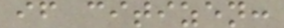if citizen:
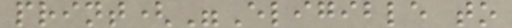print("Eligible to
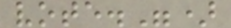vote.")
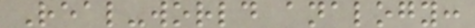Real-world analogy:
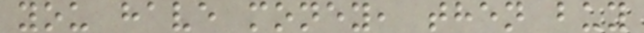you have money, then buy
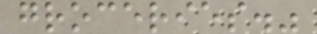groceries."
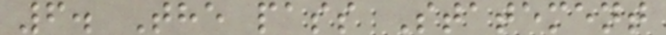6. The pass Statement
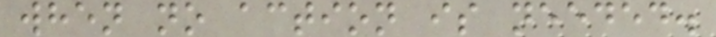when no action is needed.
